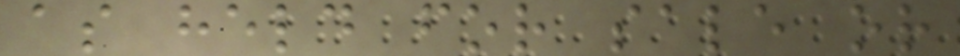as held for sale or
